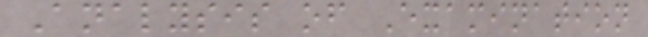Analysis of Examination
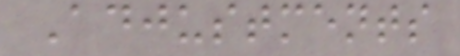Adjustments
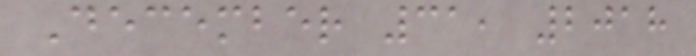December 31, 2018
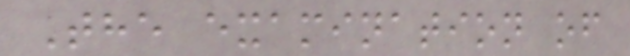The examination of
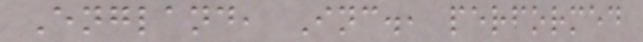England, Inc., performed
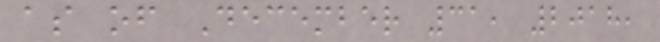as of December 31, 2018,
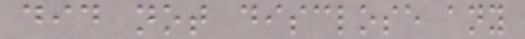did not disclose any
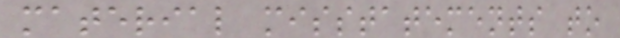material misstatements to
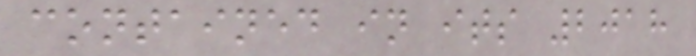contained in its 2018
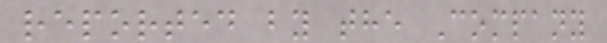reported by the Company
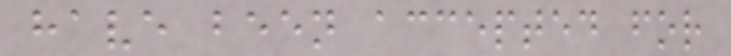have been accepted for
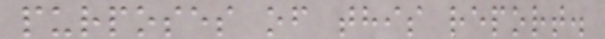purposes of this report.
